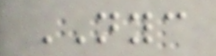NYC
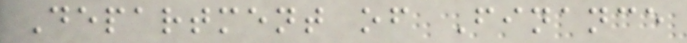Department of Finance
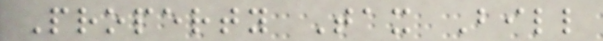Property Tax Bill
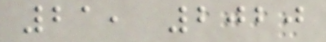21, 2020
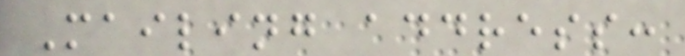Mailing address:
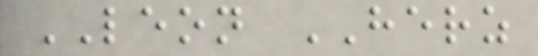LEON HERZ
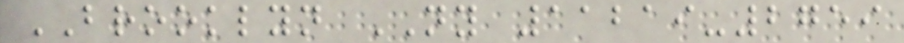BROOKLYN NY 11219-2759
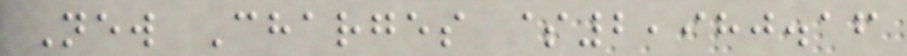New Charges $2,980.16
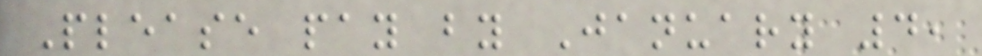Please pay by January 4,
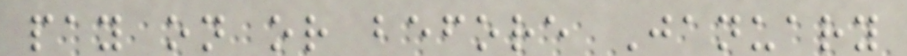pay on or before January
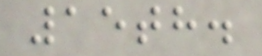15th.
